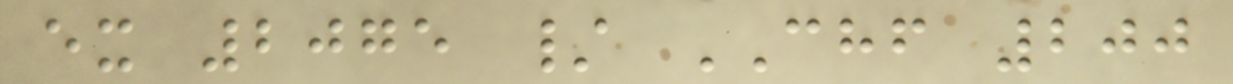ex 2075 / CHF 200
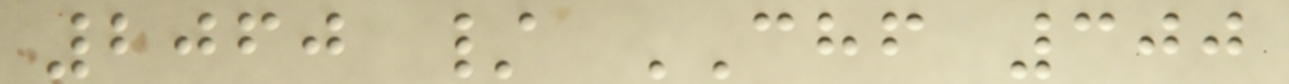2060 / CHF 300
